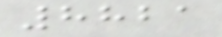8821
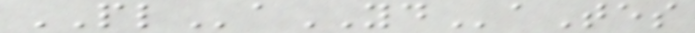PLaYDaTes
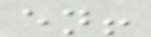en!
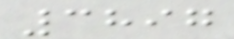3897
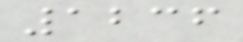1236
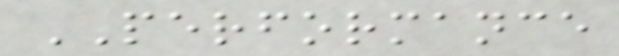PERFORMANCE
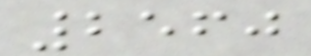2560
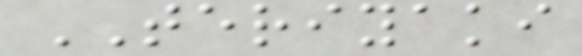TERIYAKI
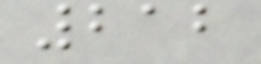212
